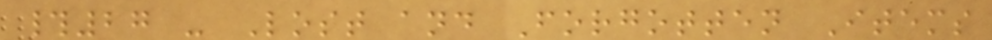#27 - Lost and Forgotten Items
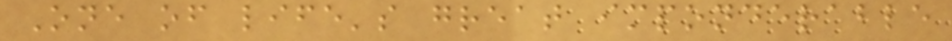One of life's great imponderable
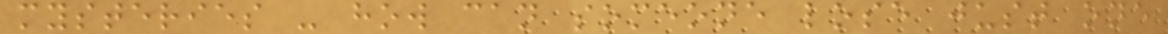mysteries - how can someone lose just one
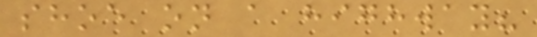shoe on a highway?
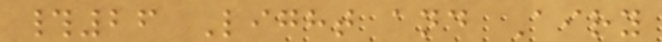#26 Light and Airy
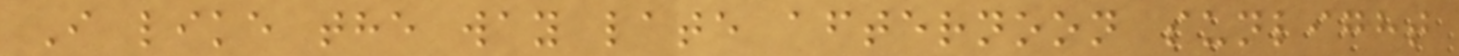I like the way late afternoon sunlight
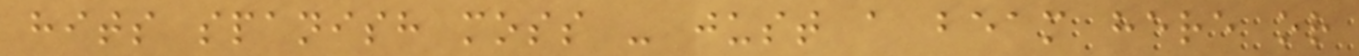hits spanish moss - just a beam here or
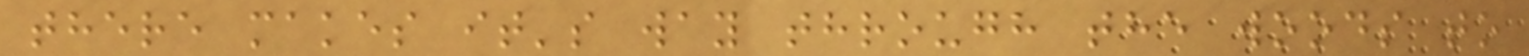there makes it's way through the woods to
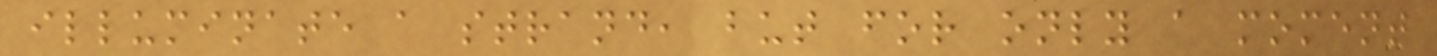illuminate a strand, but for only a moment
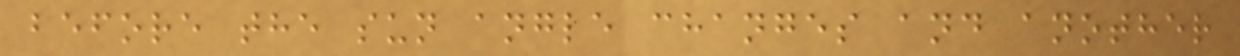before the sun angle changes and another
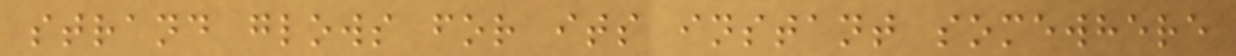strand glows for its instant somewhere
